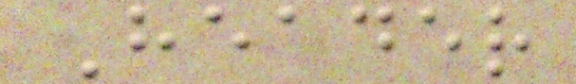Header
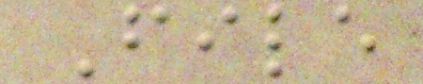File
